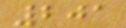201
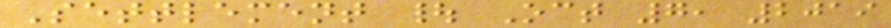Settlement | Oct 7, 2019
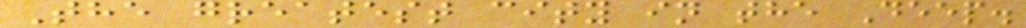The greatest city in the Deep.
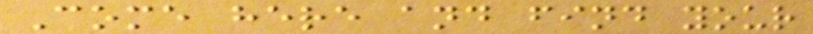Come here and find your
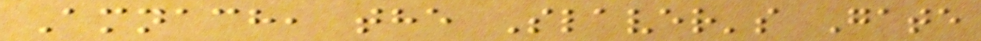Amnach, the Slaver's Gate
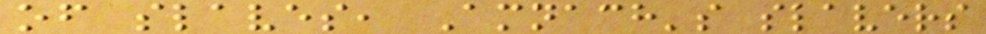of slaves, Amnach's slavers
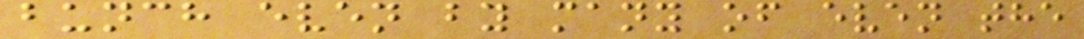bunch even by many of even the
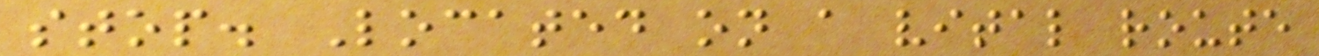stop. Located on a vital route
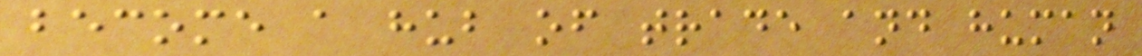become a hub of trade and human
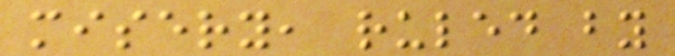misery, ruled by
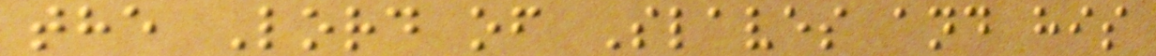the Lord of Slaves and his
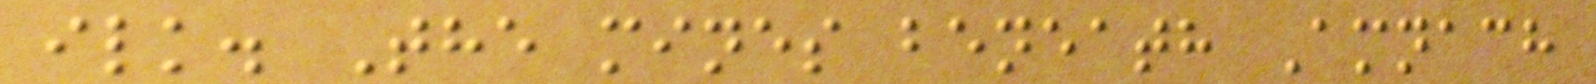ilk. The mines beneath Amnach
